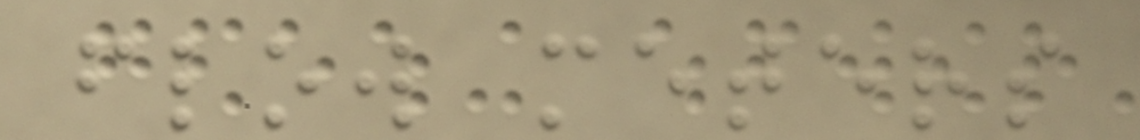flow meters
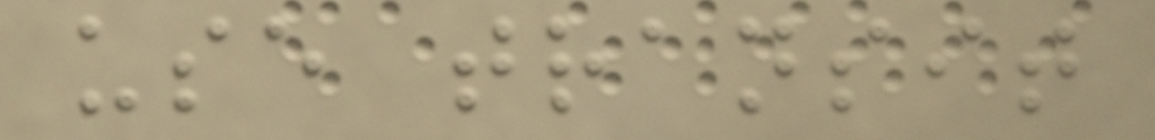use transit
